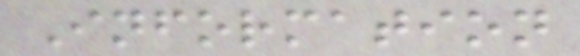Information
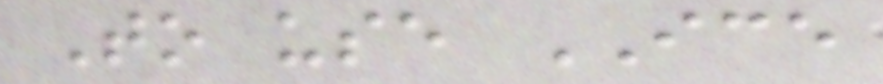To use ICE
